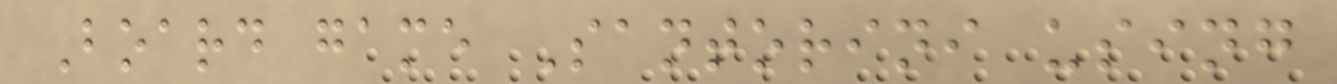Board game Santorini using
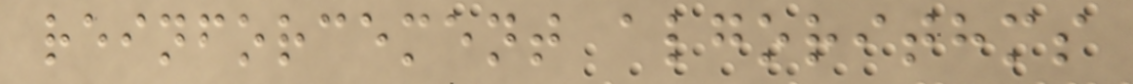reinforcement algorithms
